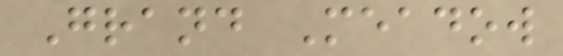Grand Meadow
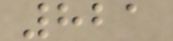821
